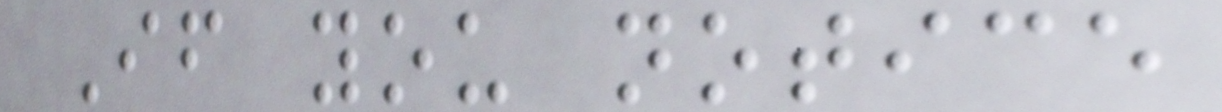If you notice
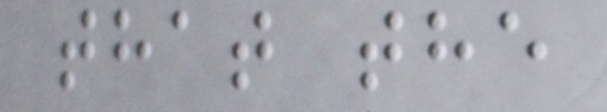that the
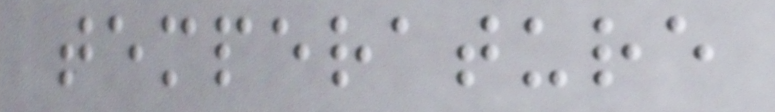temperature
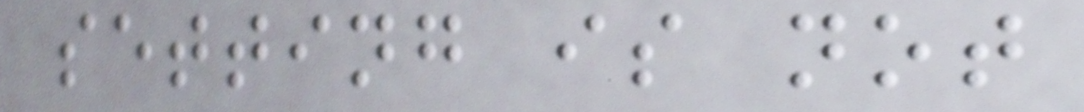setting is not
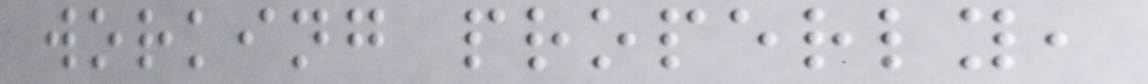working properly,
